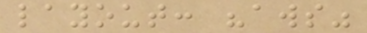layout: "aws"
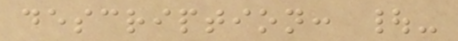description: |-
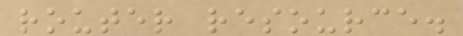router resource.
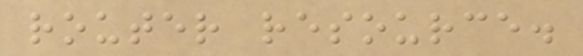router resource.
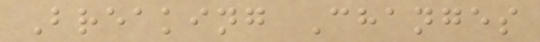Breaking Changes
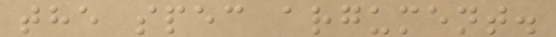the spec argument.
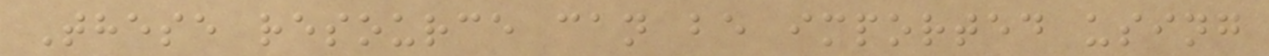These resource can be imported using
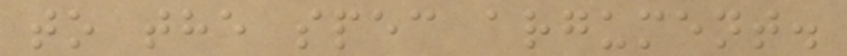to the spec argument.
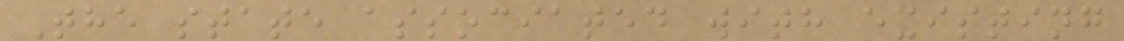The state associated with existing
